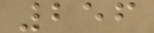256
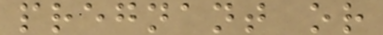pregnant or
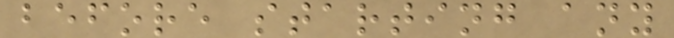before starting any
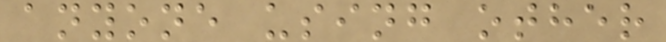anyone using other
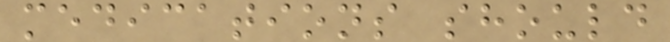medications should
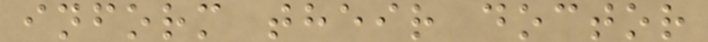inform their doctor
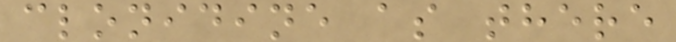clonidine as there
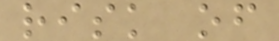risk of
